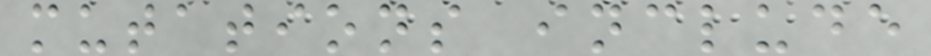mutations include
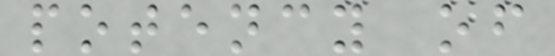potency of
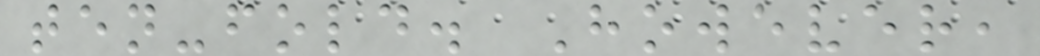ten-fold. However,
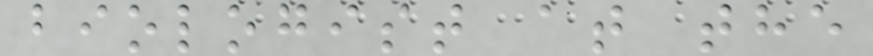biologist at the
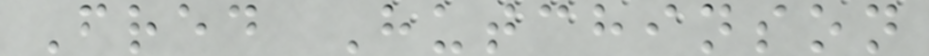Fred Hutchinson
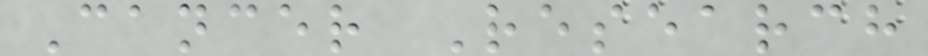Cancer Research
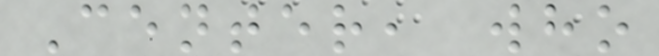Center, who
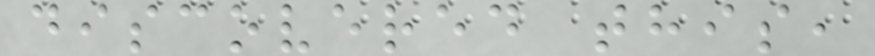discovered this,
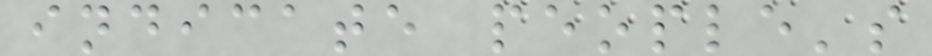indicate people's
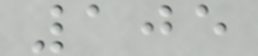105
